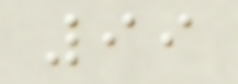99
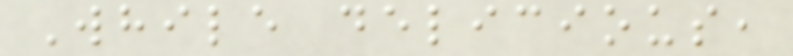While delicious,
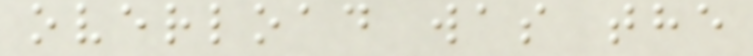overload was the
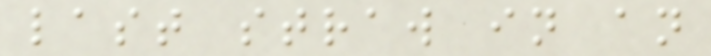last straw in an
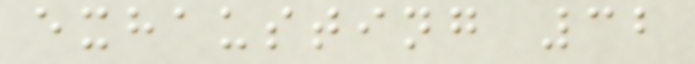exhausting 32
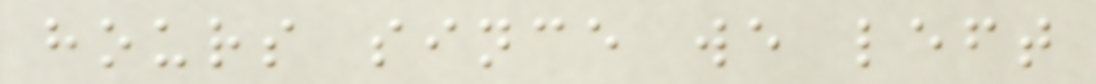hours since we left
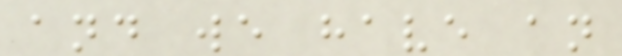and we have an
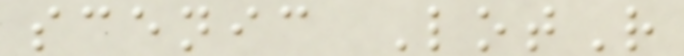scenic LotR
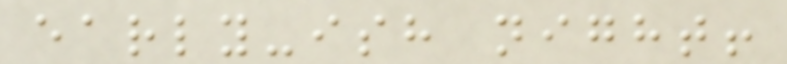early-ish night!
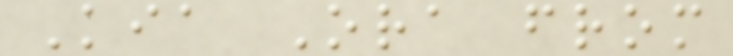Kia Ora from
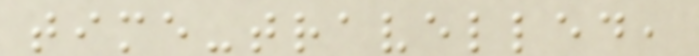time-travelled,
